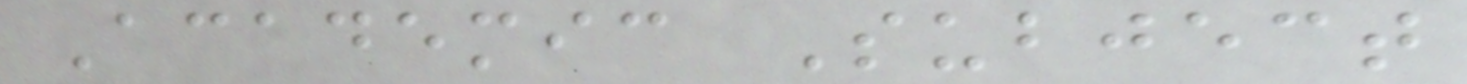Academic Subject
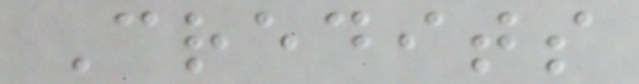Credits
